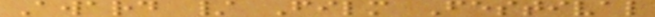Award / Film Festival
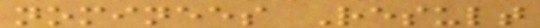nominees Result
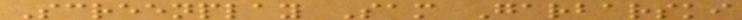Screenplay Sam Garbarski
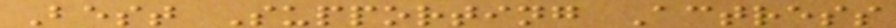Best Supporting Actress
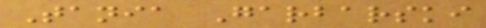Tania Garbarski
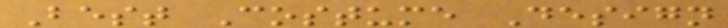Best Costume Design
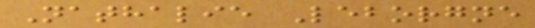Nathalie Leborgne
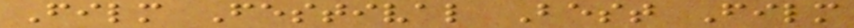Film Festival Best Film
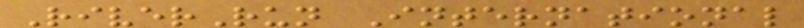RiverRun International
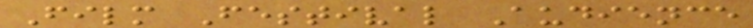Film Festival Audience
